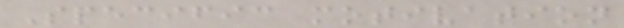Specific motivation
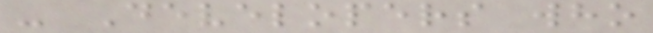- Developers who
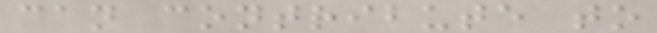can contribute to
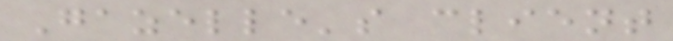Gazelle's client
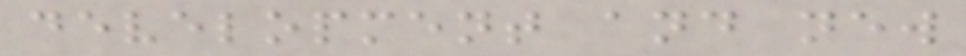development and new
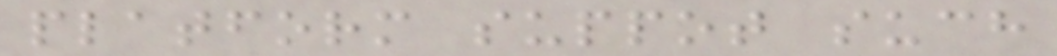platform suppot such
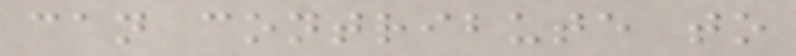can contribute to
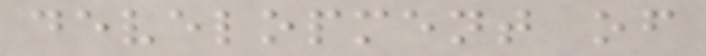development of
